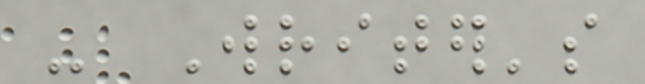- Writer's
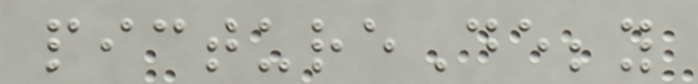pictureDebby
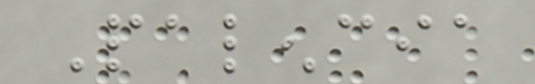Palencia
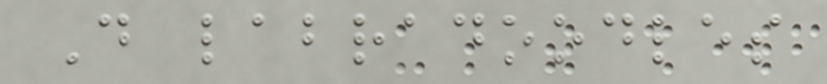Do labradoodles
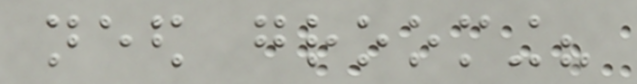need grooming?
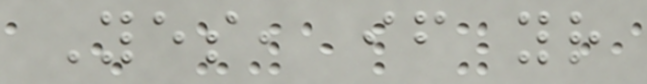Yes, if your
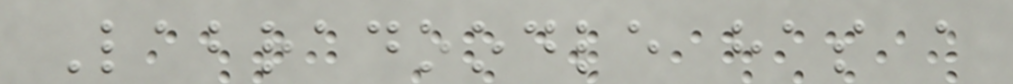Labradoodle has a
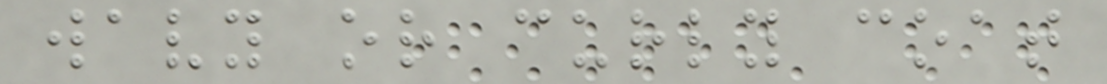wavy or curly coat
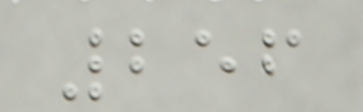256
